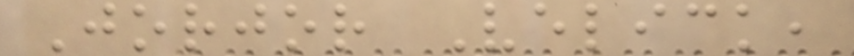Jorjor Velick,
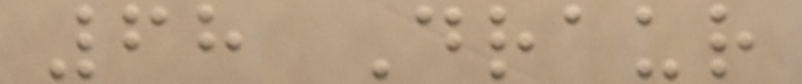68 Draur
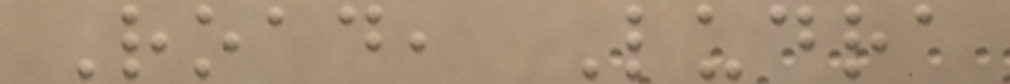Road, Ludra
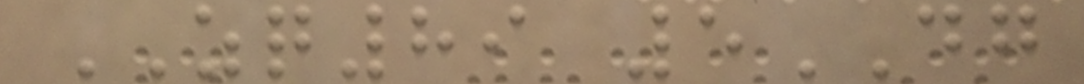ZQ89 5DG
